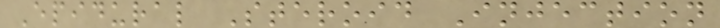Epidural Steroid Injection
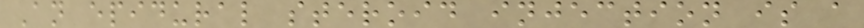An epidural steroid injection is a
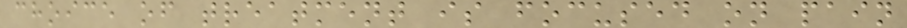choice of treatment is focused on pain
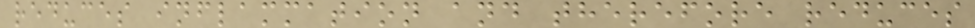reduces inflammation and therefore reduces
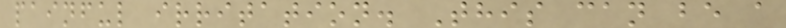painful irritation. This can be a
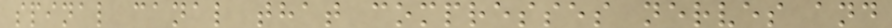spinal canal that compresses nerves and
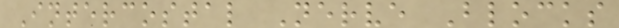Intercostal Nerve Blocks
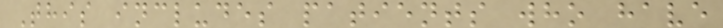This includes patients who have
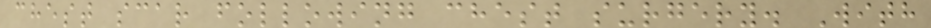chest scar following chest surgery. With
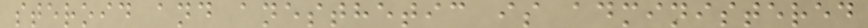steroid and anesthetic is administered
